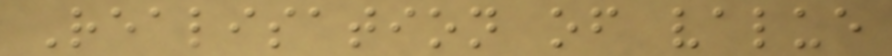Realisation of value
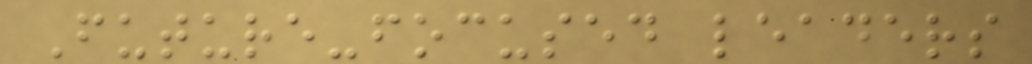Future-focused leaders
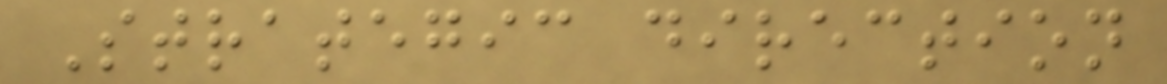Strategic direction
